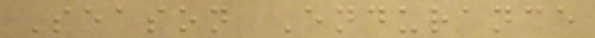Season Endurance
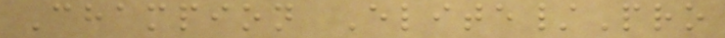Champion Elite/Pro
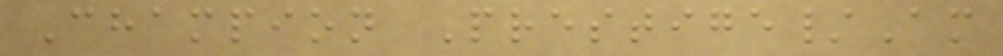Champion Prestige/Am
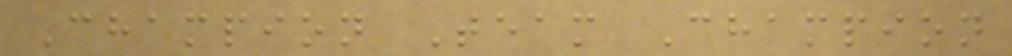Champion Team Champion
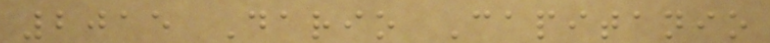2015 Dario Capitanio
